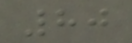80
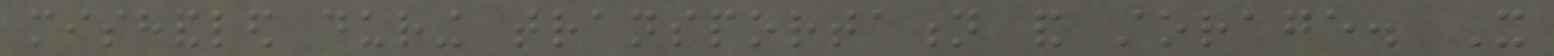mishandled during transportation and storage. It
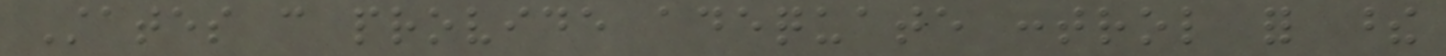States can provide adequate control for these
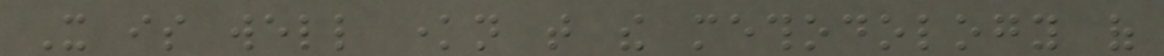It is well known that the methodology of
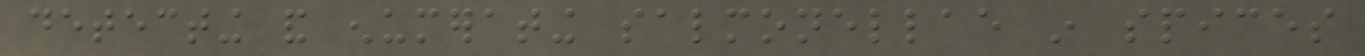detecting and enumerating salmonellae in spices
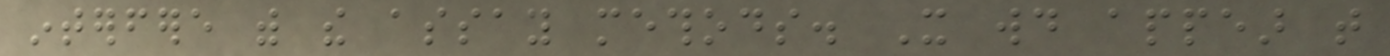interfere with the assay methods. It would appear that
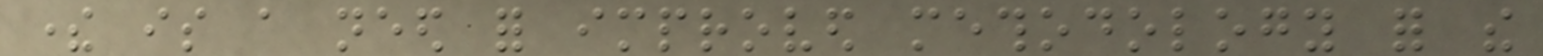there is a need for improved methodology for the
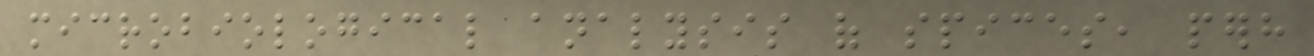microbiological analysis of spices, perhaps
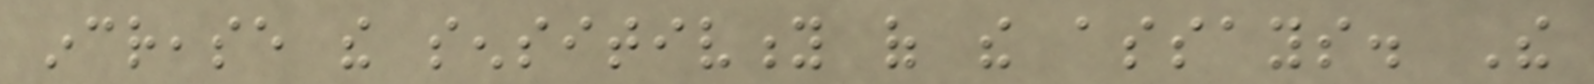increase the sensitivity of the assays. The
